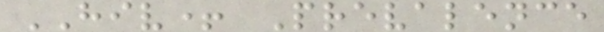HIV+ Prevalence
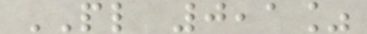PL 0,1%
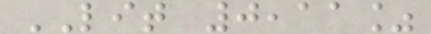LIT 0,11%
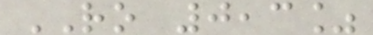RO 0,3%
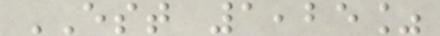EST 1,25%
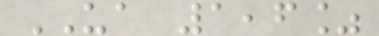UA 1,6%
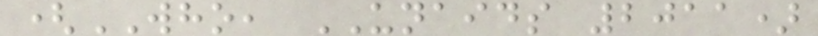(WHO, UNAIDS 2011)
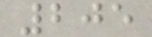205
